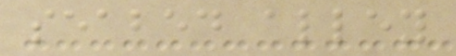seabed alley
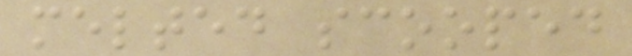melted scooped
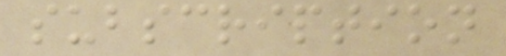subscription
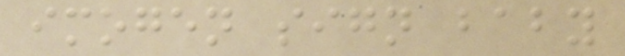imogen sign baby
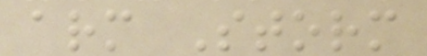arm Storm
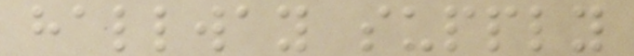hallway supply
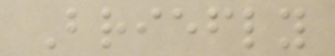Briefly
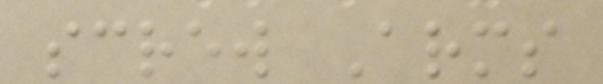screw Arms
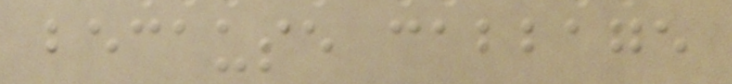because cabbage
